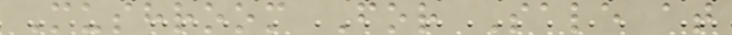Mushroom For Sale at
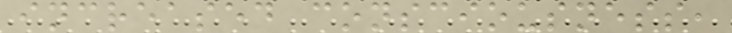increased consciousness,
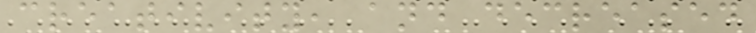creativity, and decreased
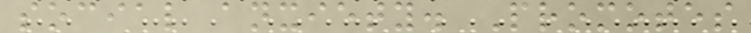social anxiety. Promotes
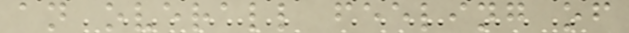an overall feeling of
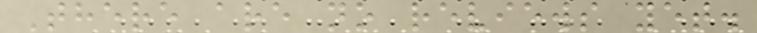There are no reviews yet.
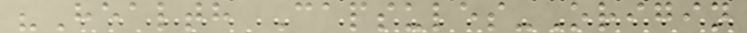"Health Capsules-Origin
